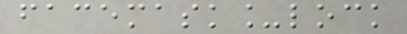facemask_lock
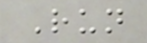Run
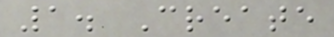1. Create
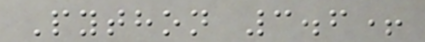Python 3.6+
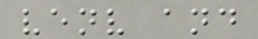venv and
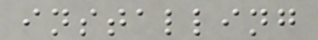installing
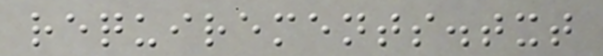requirements.txt
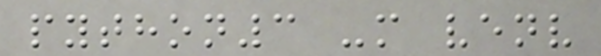python3 -m venv
